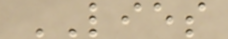LIES
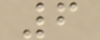6
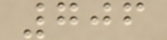706
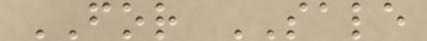FOR SALE
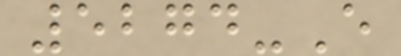5274-E
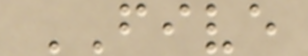FIVE
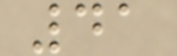41
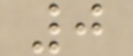0
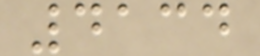4134
